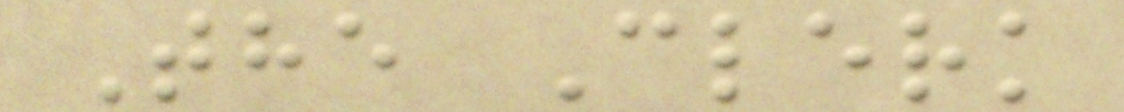The Clerk
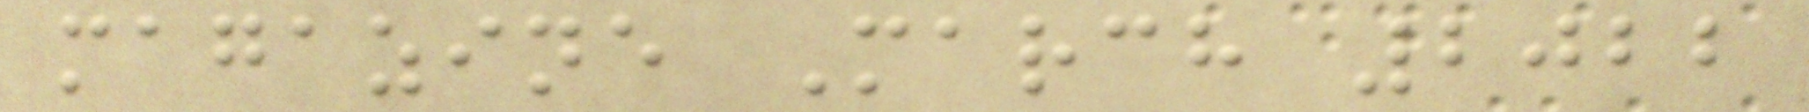magazine March 2022
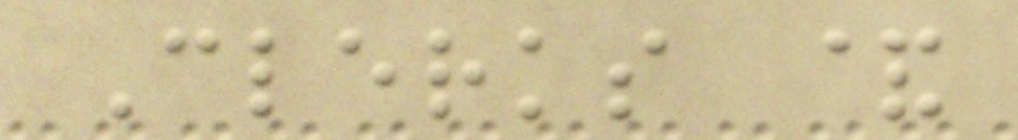Clerks &
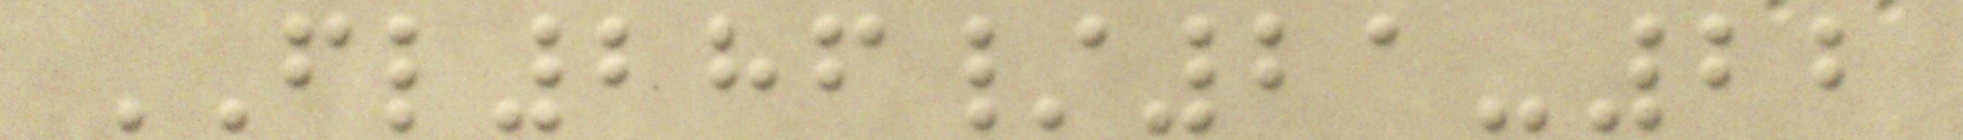FL286/21-22
